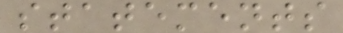statements
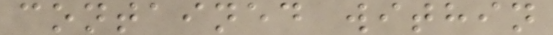contained within
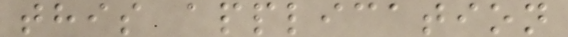this application
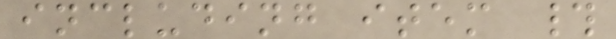including item #
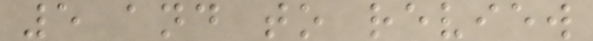5 and to review
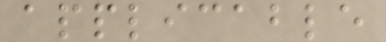applicable
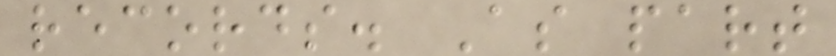records. As part
